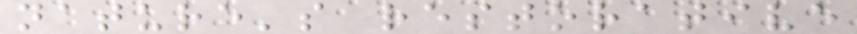nature's restorative
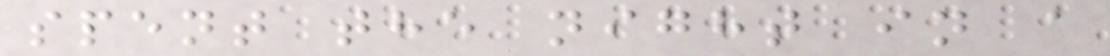spent the night in a
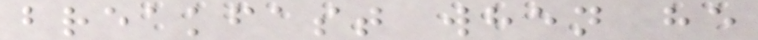breakfast when he
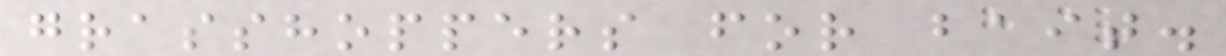grasshoppers for bait.
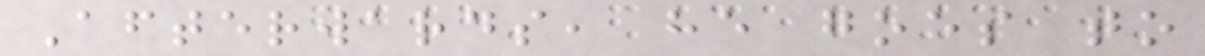Afterwards, he goes to
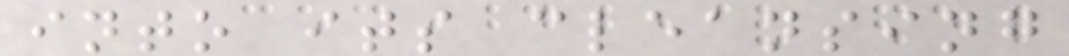into its cleansing
